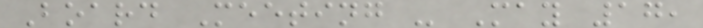Board Meeting - May 17,
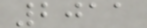2011
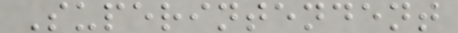Superintendent
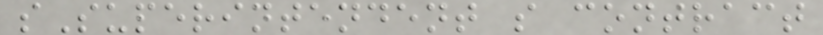sSuperintendent s contract
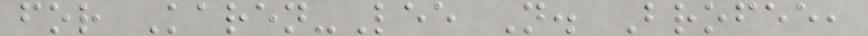for Karen-Lee N. Brofee,
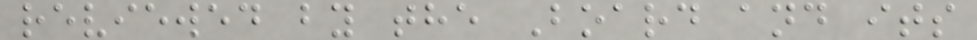reviewed by the Board and its
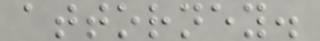attorney.
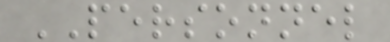PERSONNEL
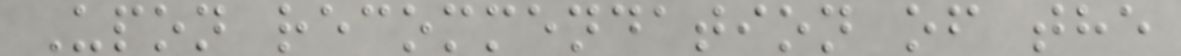Upon recommendation of the
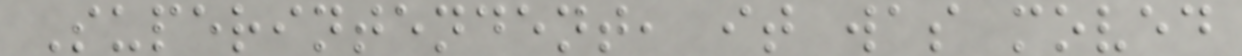Superintendent, it was moved
